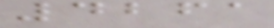4261
